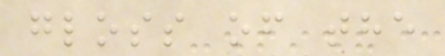gloss of the
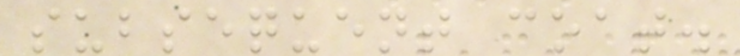subsequent coat.
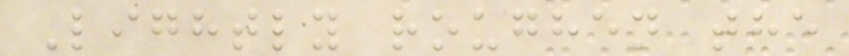Lightly roughen the
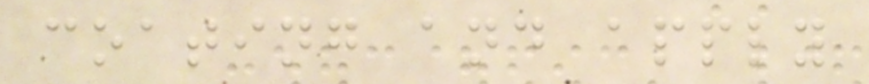coating and apply
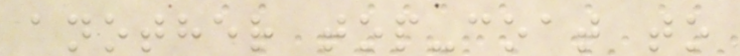another top-coat to
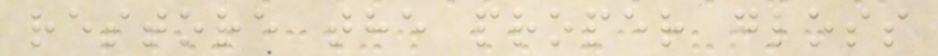restore the proper gloss
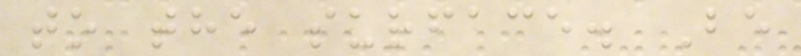to the surface. Be
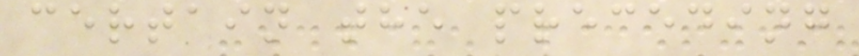certain the preceding
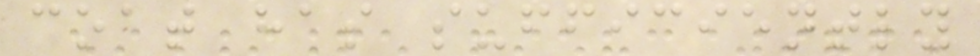coat has sufficiently
